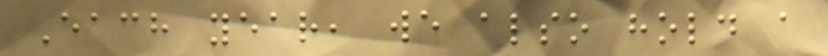Each year, we also hold a
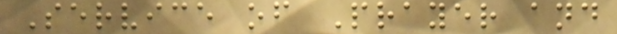Service of Prayer and
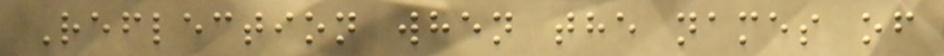Reflection when the names of
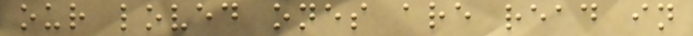our loved ones are read in
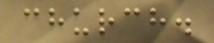church.
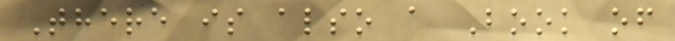There is also a Book of
